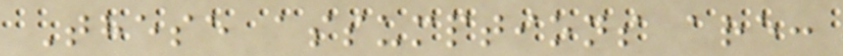These assumptions are:
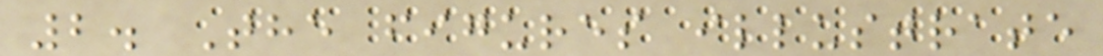2. The figures illustrate
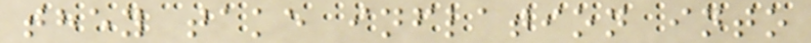they take inflation into
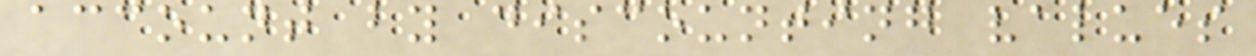account by discounting values
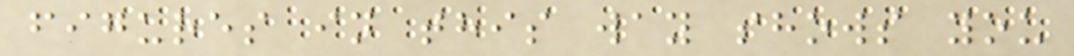figures in this way shows you
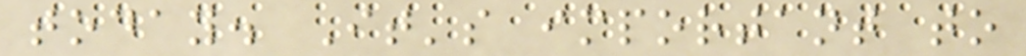today. It's important to
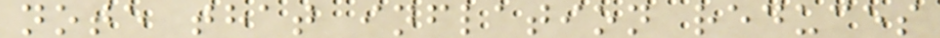note that inflation reduces
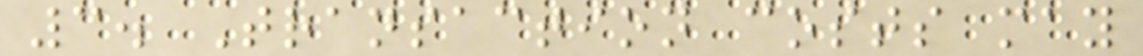3. Transaction costs may
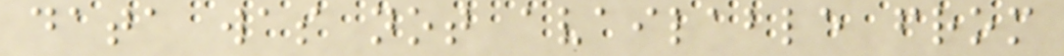data was not available from
